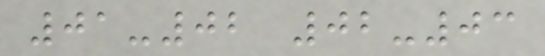01-02 02-03
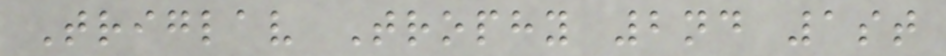Triglav Trophy 2nd 1st
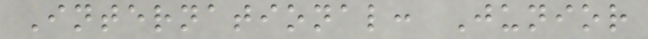International: Junior
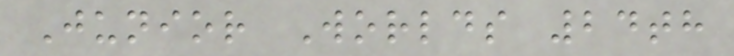Junior Worlds 24th
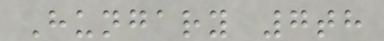Hungary 7th
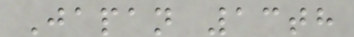Japan 13th
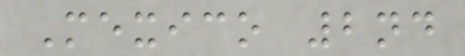Mexico 2nd
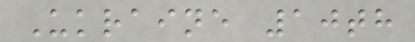Ukraine 10th
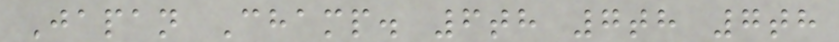Japan Champ. 6th 7th 7th
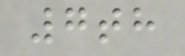7th
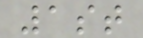1st
